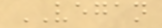VEGAN
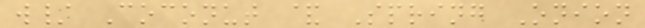w/ Coconut & Spring Onion
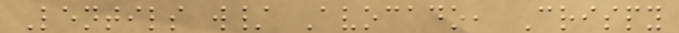Lentils w/ Avocado, Crispy
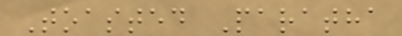Toasted Paratha
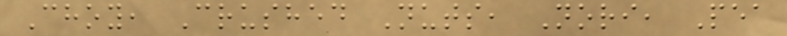Choy, Crushed Nuts, Nori, Pea
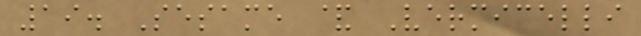19. Sesame & Vermicelli
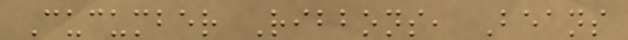Cucumber Ribbons, Beans
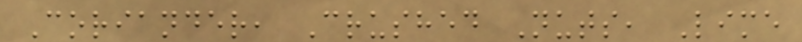Coriander, Crushed Nuts, Lime
